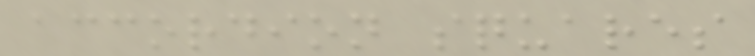accordion squares
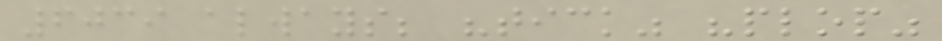6039 always; "tick" "plop"
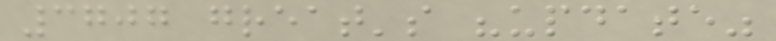3707 great's "update"
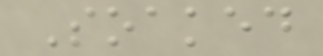Soaked
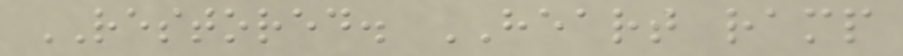RESTORED. HEART ramp
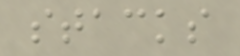stacks
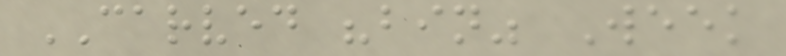CARVED "bin" Week
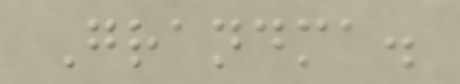Grandma.
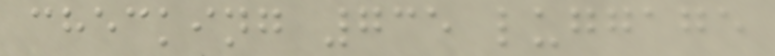checking 735 luggage
